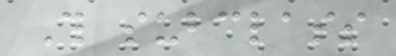This subclass
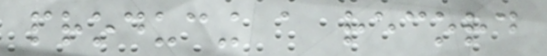producing a record
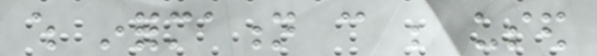which information can be used
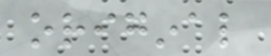original
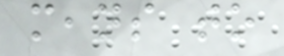means to
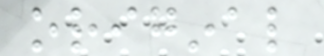original
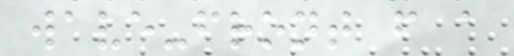wave-front from a
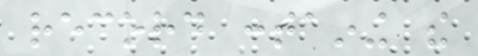record containing the
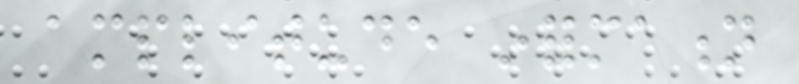amplitude information
